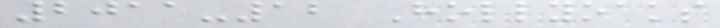2011-12 Hollyoaks
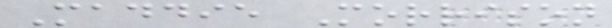Maddie Morrison
